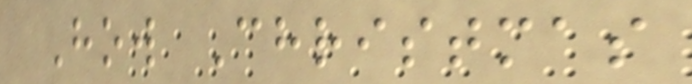How Christmas
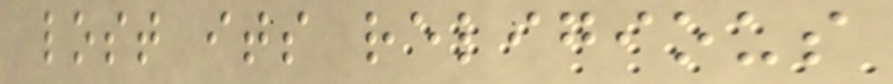lost its religious
